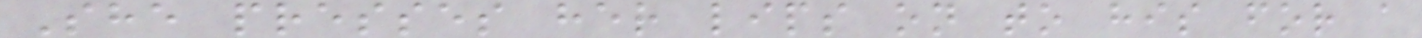She presses her lips on to his for a
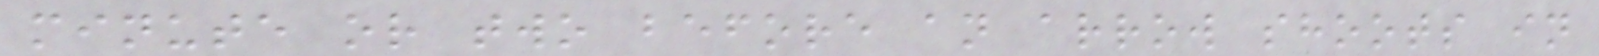minute or two before an arrow shoots in
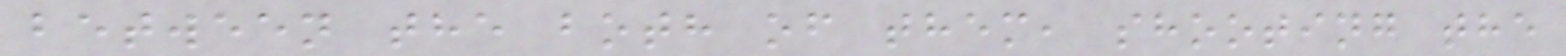between the both of them, shooting the
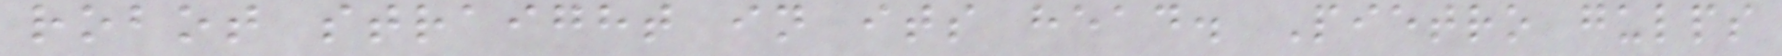robot straight in its head. Pietro gulps
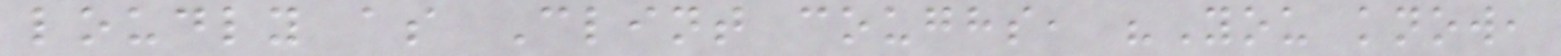loudly as Clint coughs, "You know,
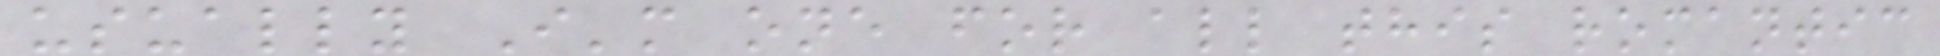usually I'm one for all this romantic
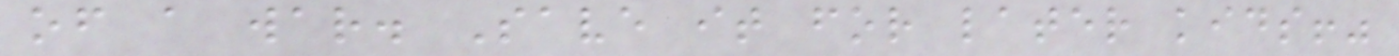of a war. Save it for later kids!"
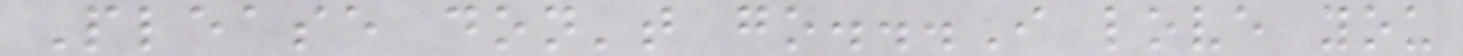Please don't go...I love you
